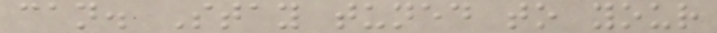can. Stay tuned to your
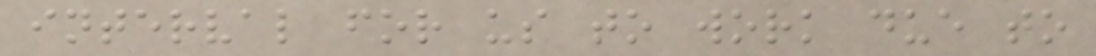interval for us to work due to
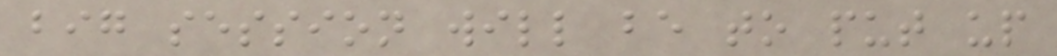big session will be to put up
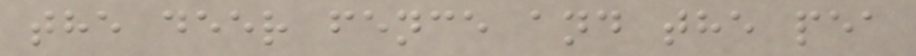the deer fence and the pea
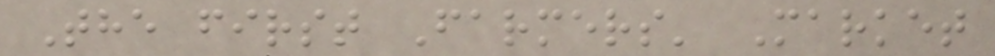The first Farmers' Market
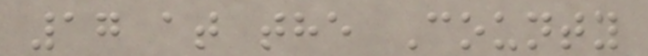17 at the County
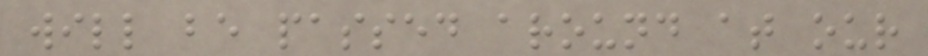will be passed around at our
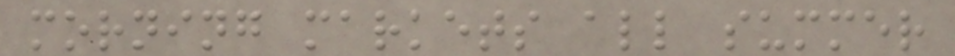morning markets all summer
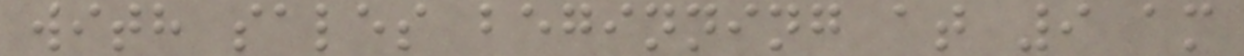with sales beginning at 9 am
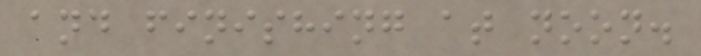and finishing at noon.
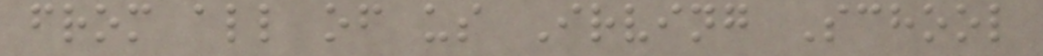from all of us Irving School
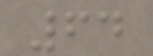64
